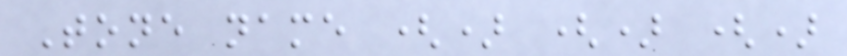Tone name () () ()
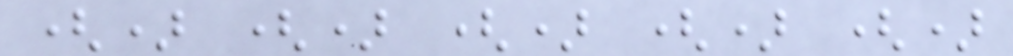() () () () ()
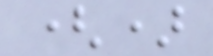()
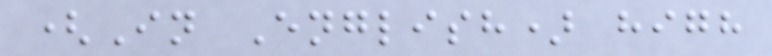(In English) high
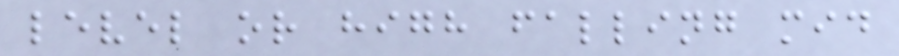level or high falling mid
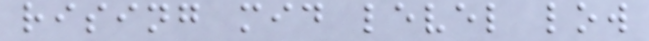rising mid level low
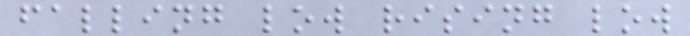falling low rising low
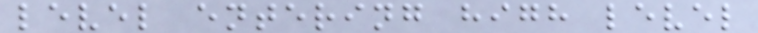level entering high level
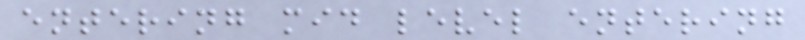entering mid level entering
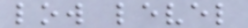low level
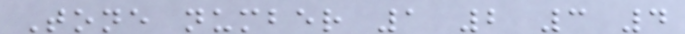Tone number 1 2 3 4
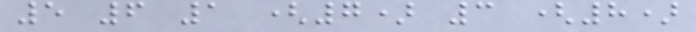5 6 1 (7) 3 (8)
